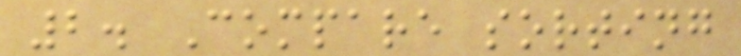2. Compare sorting
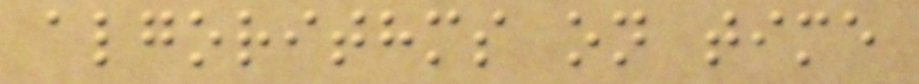algorithms on time
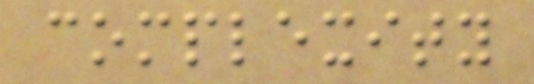complexity
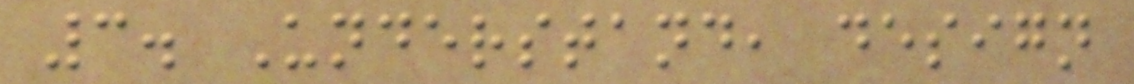3. Understand, design
